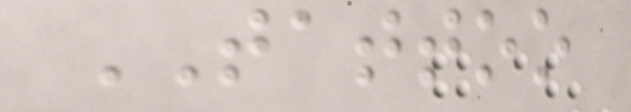TATTOO
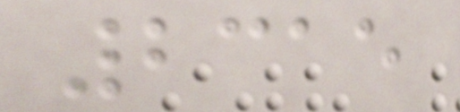2315
